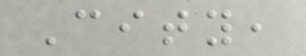City,
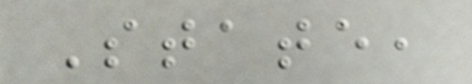State,
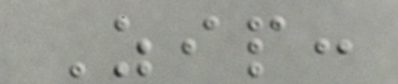Zip:
